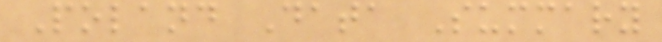Poland Data Summary
